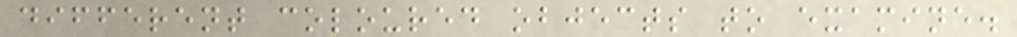different coloured objects to examine.
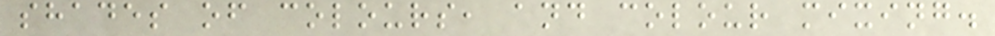shades of colours, and colour mixing.
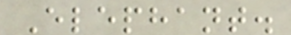Elephant.
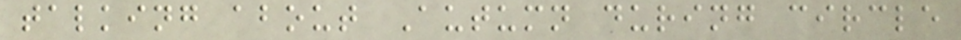talking about Autumn during circle
